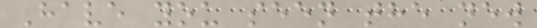Have you seen the new
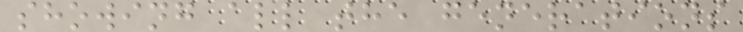showing all the generations
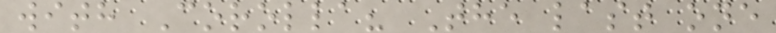with Corolla? The last one
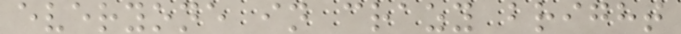everyone in crazy bright
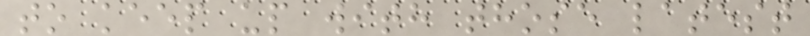to keep up with those latest
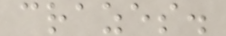crazes.
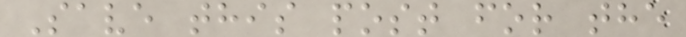Save this post for the
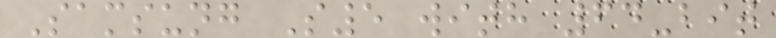Samsung S5 with 64-bit
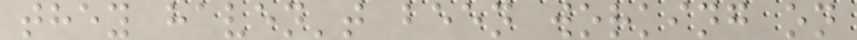they haven't been working on
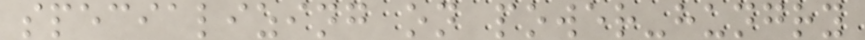specializing on power-hungry
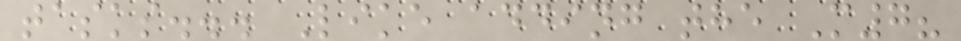tasks... Like adding the M7?
